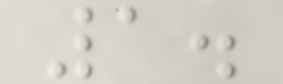1.
